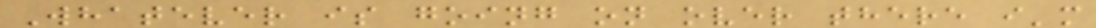Whatever is going on over there i'm
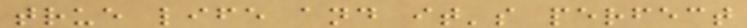true life and it's perfect
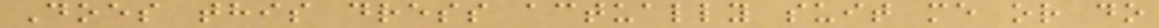Does this dress actually suit me or do
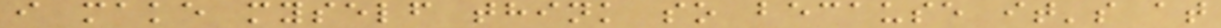i make myself think so because it's at
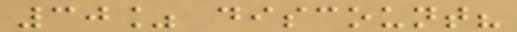30% discount?
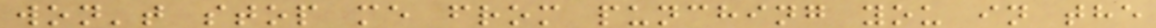won't stop me from punching you in the
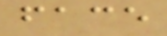face
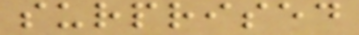surprised
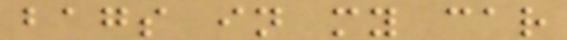bags in my car
